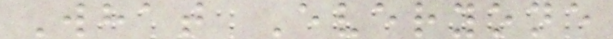What Everyone
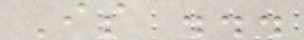Is ...
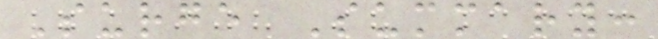Surge Summary:
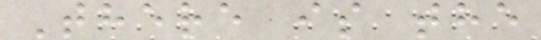There is the
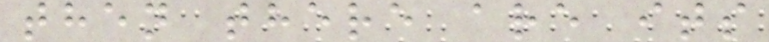then there are its
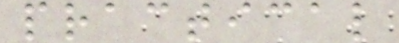practical
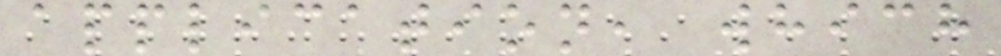application, which
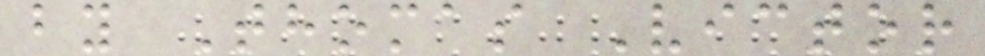by Thomas Victor
